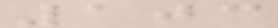103
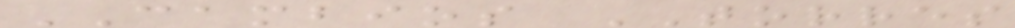CAMBIOS TORRES
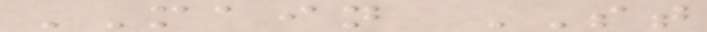MAIN ST
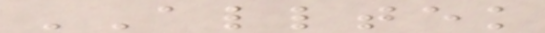ALLTEK
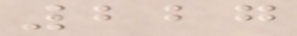227
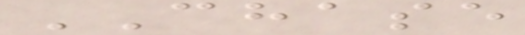CHASE
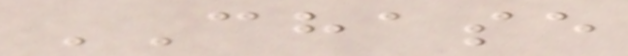CHASE
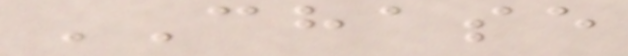CHASE
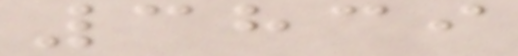3839
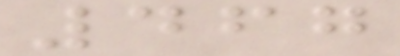467
